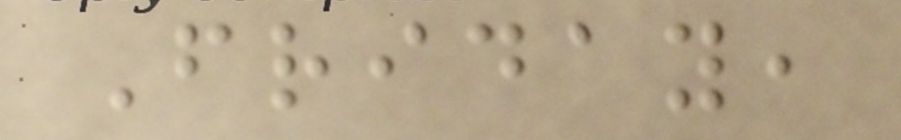Friday,
